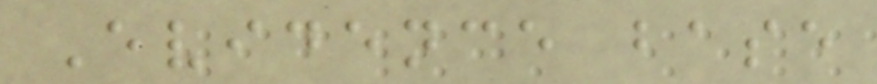Evidence base
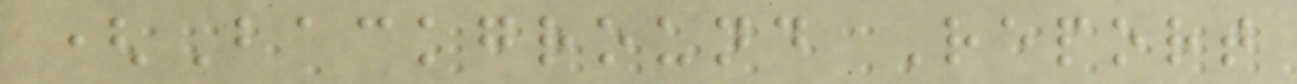(Background Report
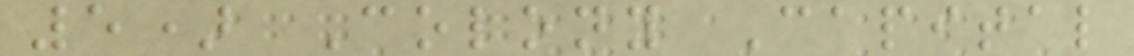5) Colony Capital
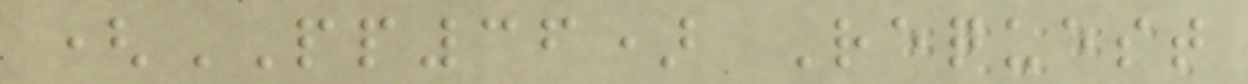(PP36) Request
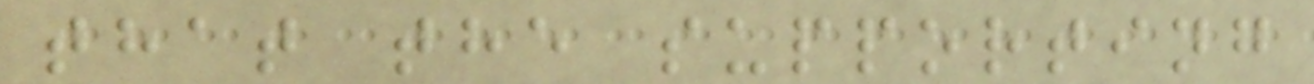that the supporting
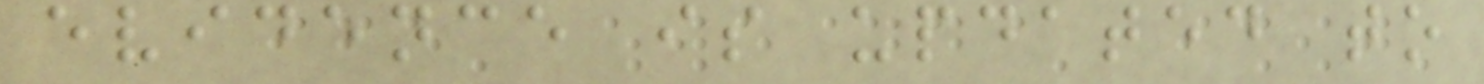evidence is updated to
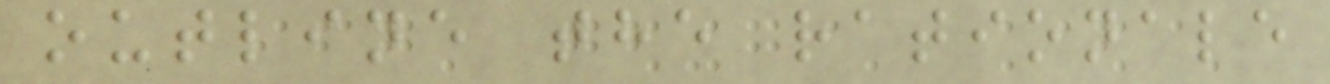outline the rationale
